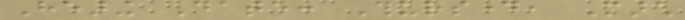Hearing Date: Thursday, March
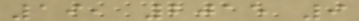19, 2015 9
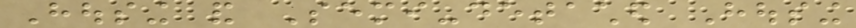Housing and Semi-detached Housing
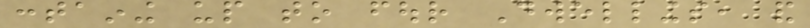containing up to four Dwellings, and
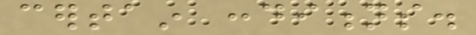certain conditions.
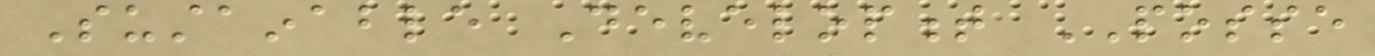Sustainable Development POSSE
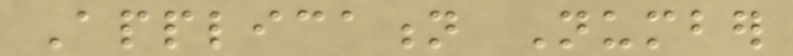Application Number
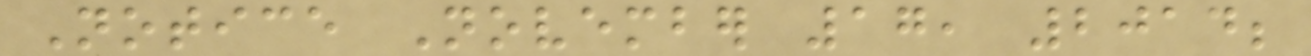Notice November 17, 2014;
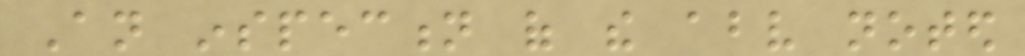An inspection of the above noted
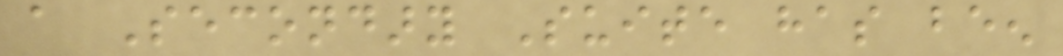a Secondary Suite has been
